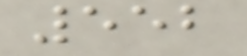552
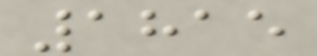1815
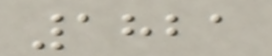1821
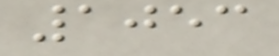1053
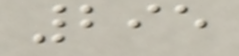295
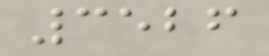3526
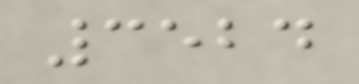3524
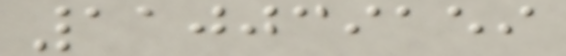110039159
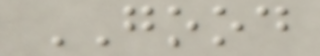GOOD
